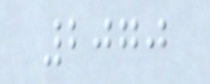2070
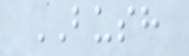BUSH
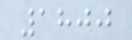1800
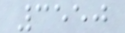3550
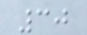30
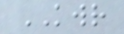KWR
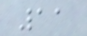11
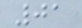01
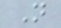N
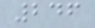246
